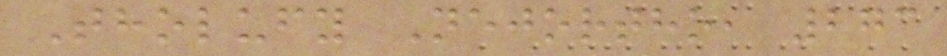Tholufy Nejortho, 273
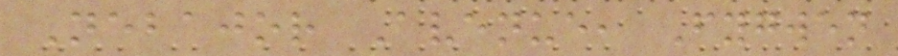Nebajor Avenue, Fygwen
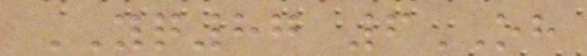YQ87 6OH
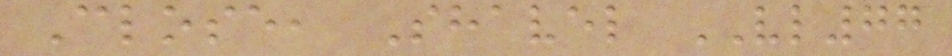Close, Shavel VL77
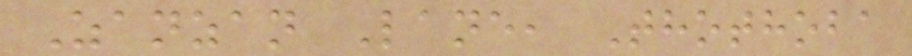Zanzan Lane, Thothoba
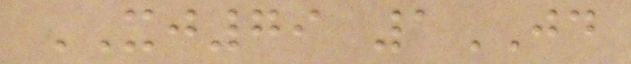XJ79 1JD
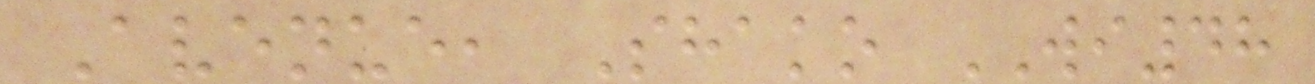Avenue, Shako WI48
